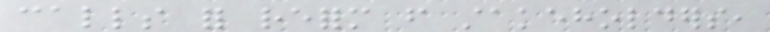calls for reform from stakeholders,
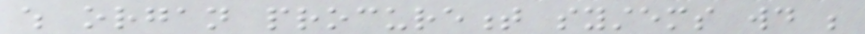which organ procurement systems would be
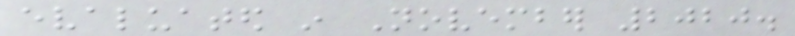evaluated in November 2020.
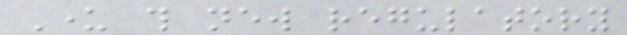Under this new regulatory
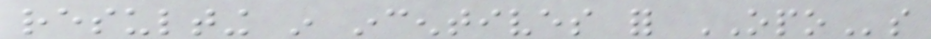resulting in incentives for OPOs
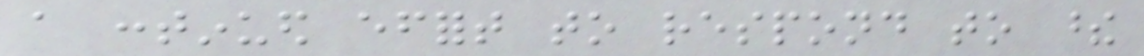a continued effort to respond to these
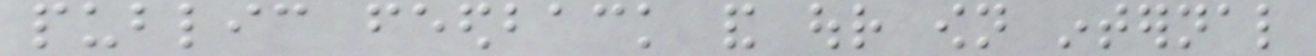public feedback and our own internal
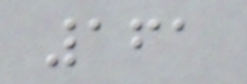161
